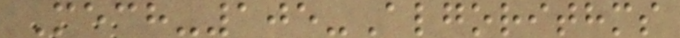Mech-105-Algorithms
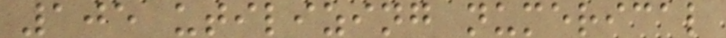105 utilizing numerical
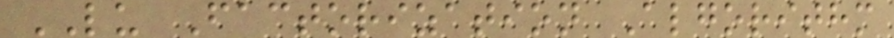LU Factorization Algorithm
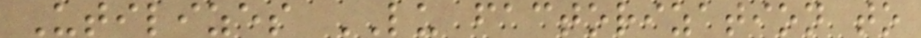Utilizes LU factorization to
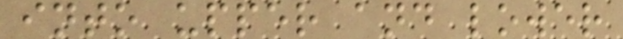into upper and lower
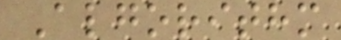Algorithm
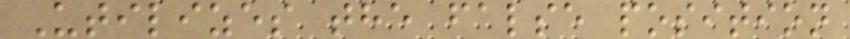Utilizes the false position
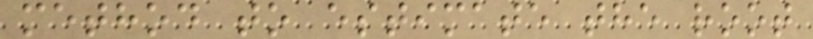method to estimate the root
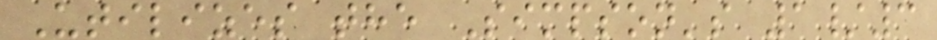Utilizes the Simpson's 1/3
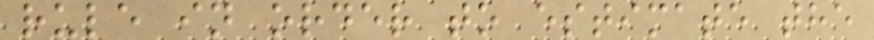rule in order to estimate the
